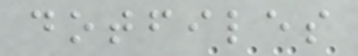dotfiles
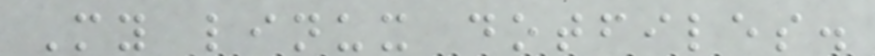My linux dotfiles.
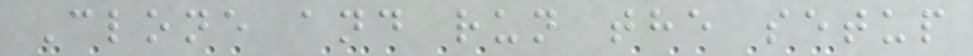Clone and run the setup
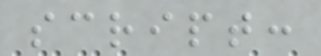script:
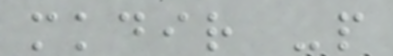mkdir -p
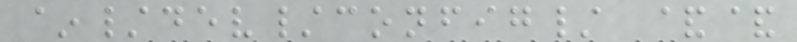~/dev/config/ &&
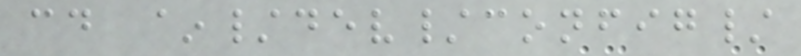cd ~/dev/config/
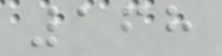168
